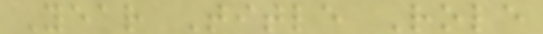Year Title Role
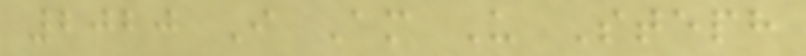2020 I Am U Steph
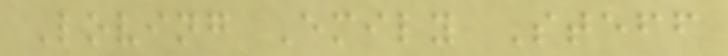Loving Emily Steff
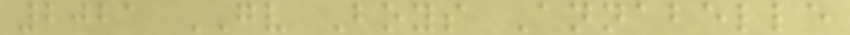2021 GV Boys Annabelle
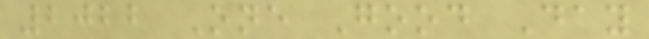2022 One Good Day
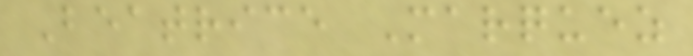Beatrice Marquez
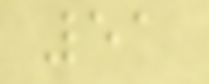51
